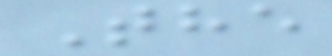The
